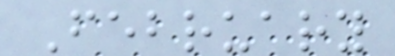February
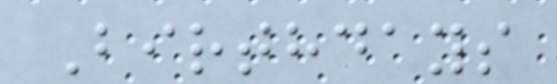Birthdays
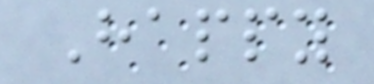Happy
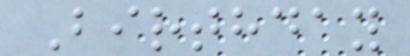Birthday
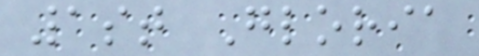1st Gloria
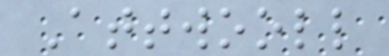Attwooll
